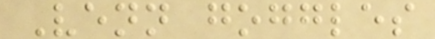Venn goggles
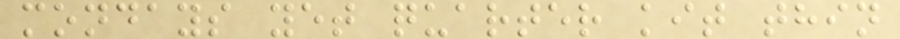mondays yet quarter kit thin
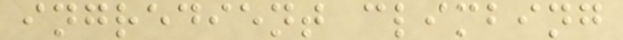ingredient climbing
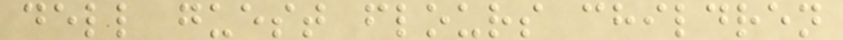dell guest flours children
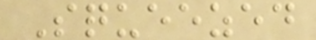Squeezed
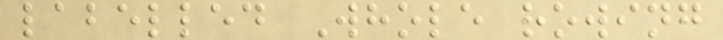labelled Whole rowing
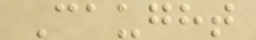Caught
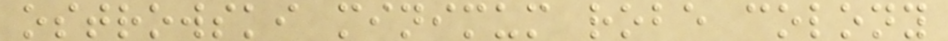ostrowski minimum robe colony
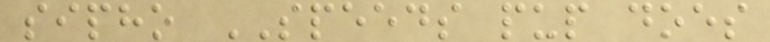sipho SPEEDS pup does
